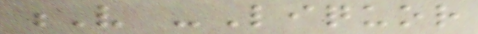V -Liquor
